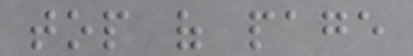top of page
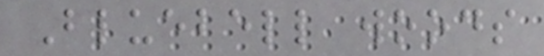Bluebell woods
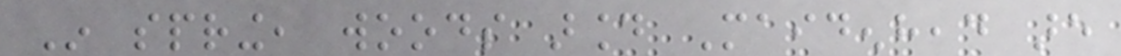In spring, woods around Maidenhead are
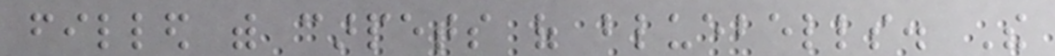filled with carpets of bluebells. The
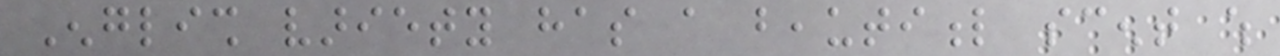English variety has a beautiful scent which
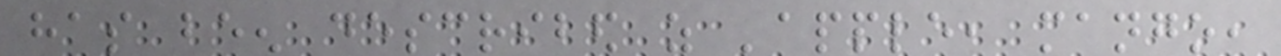has been described as 'apple, mango,
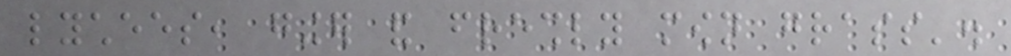lychees, ginger and freshly mown grass'.
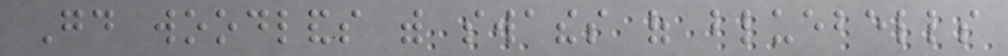Good woodlands with swathes of bluebells
